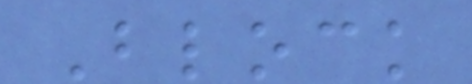Block
